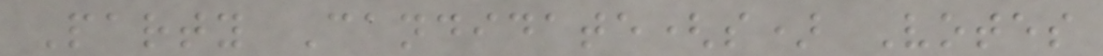Party Candidate(s) Votes
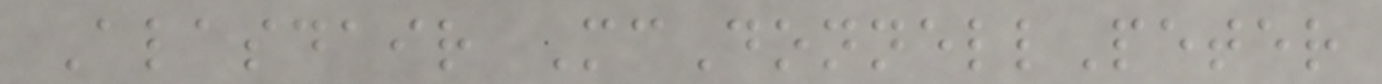Alasdair McDonnellPeter
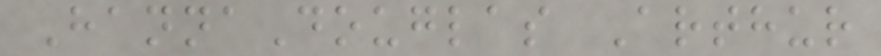HannaDouglas Arthur
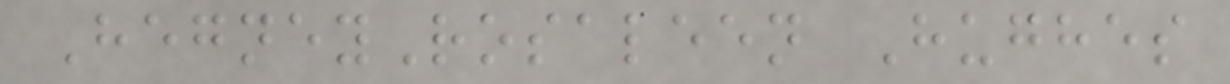HegneyRosaleen Hughes
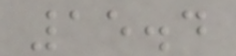15.4
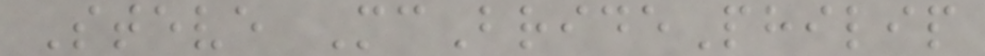Steve McBridePhilip
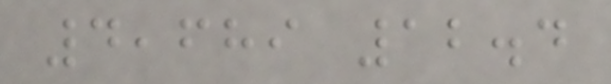4,689 12.4
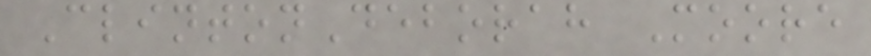ClintonDeborah Moore
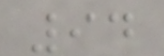94
